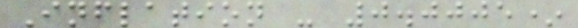Inflation - 0.0005*
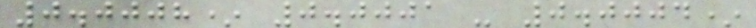0.0008* 0.0001 - 0.0004*
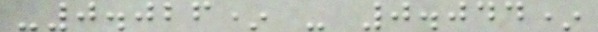-0.026* - 0.044*
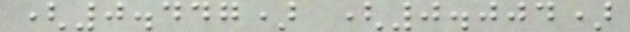(0.447) (0.004)
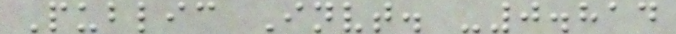Public Invt. -0.814
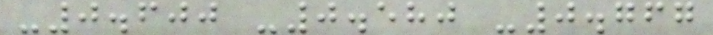-0.600 -0.580 -0.767
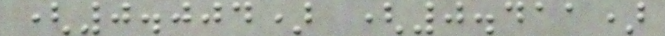(0.004) (0.411)
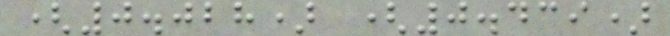(0.028) (0.439)
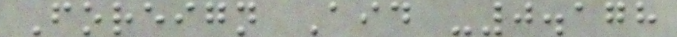Foreign Aid -0.178
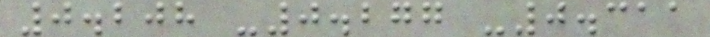0.208 -0.277 -0.311
